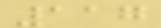117
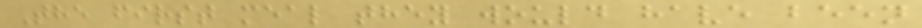The first meal they would have been
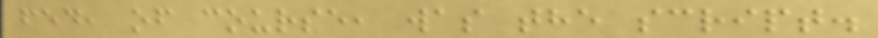fed, of course, was the script.
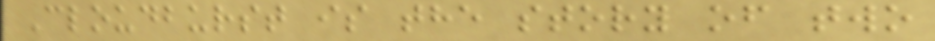Cloudburst is the story of two
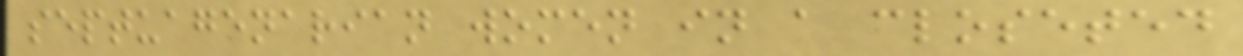septuagenarian women in a closeted
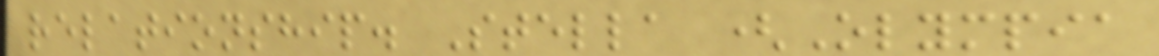relationship. Stella (Olympia
